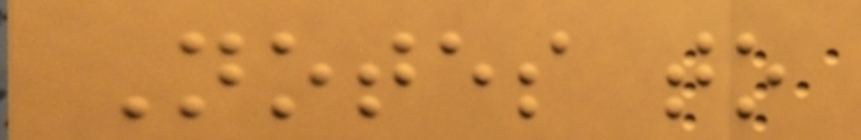Notes to
